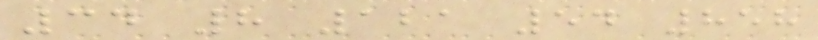34 8 121 54 858
